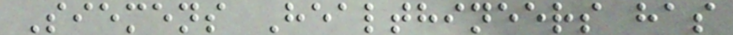Siemens Healthineers has
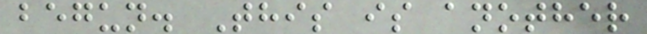begun. This is another
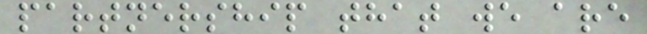partnership that we are
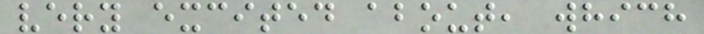very excited about, which
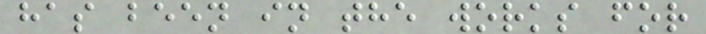has been in the works for
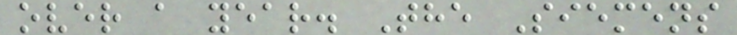over a year. The Siemens
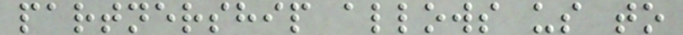partnership allows us to
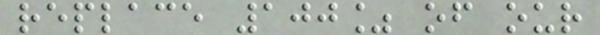replace 100% of our
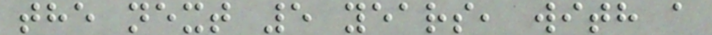the next 5 years, with a
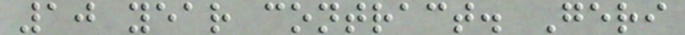10 year contract. Geri
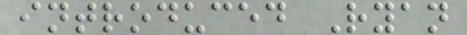introduced Ryan
